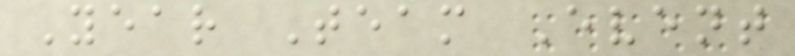Year Team Event
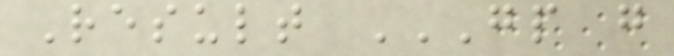Result GP G
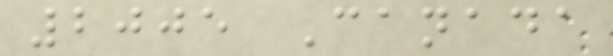2005 Canada
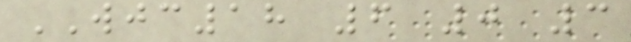WJC18 6 0 3
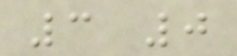3 0
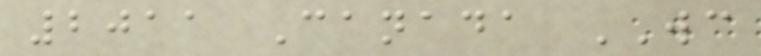2011 Canada WC
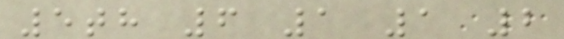5th 6 1 1 2
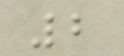2
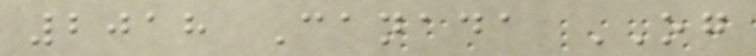2018 Canada OG
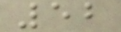52
